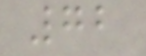72
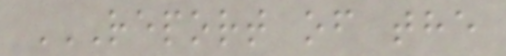REPORT OF THE
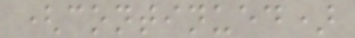(continued)
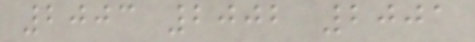2003 2002 2001
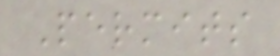Permits
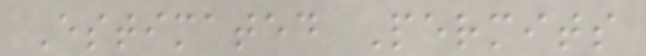Estimated Permits
